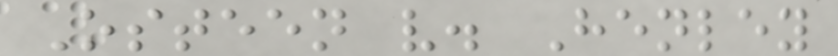Osteen v. Henley
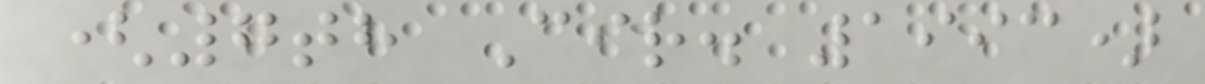(7th Cir. 1993)
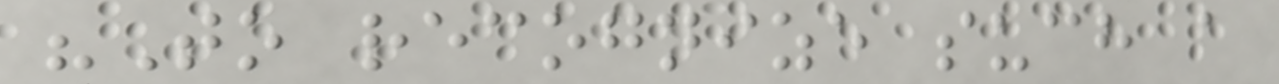"To recognize such a
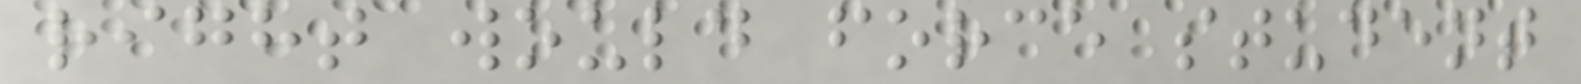right would force student
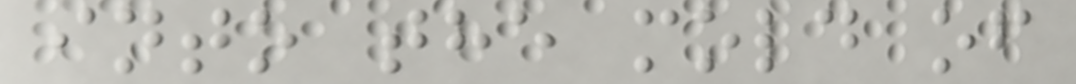into the mold of
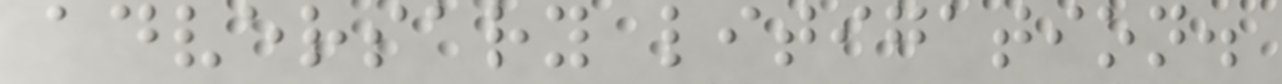adversary litigation.
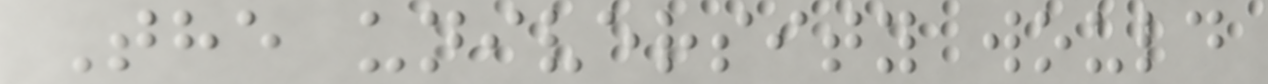The university would
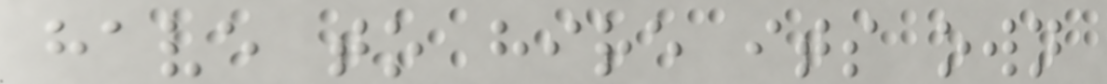have to hire its own
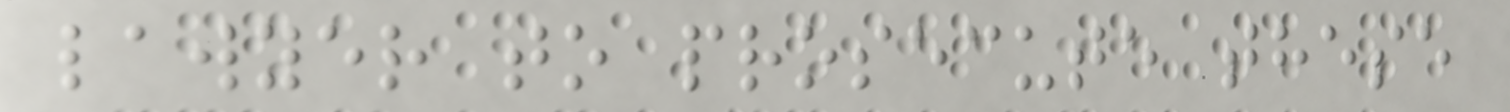lawyer to prosecute these
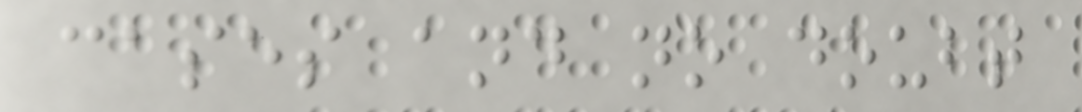cases and no doubt
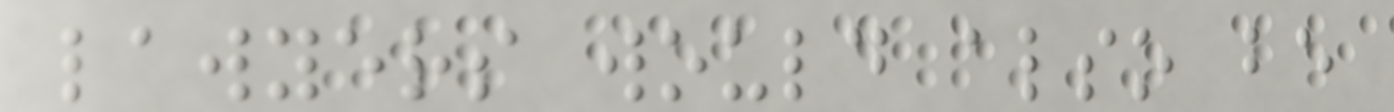lawyers would also be
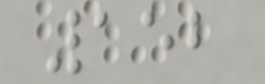152
